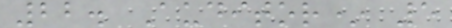22. Auditor* 5
